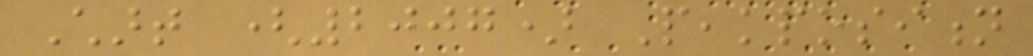Chart (2007) Peakposition
